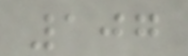107
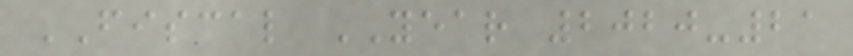FISCAL YEAR 2020-21
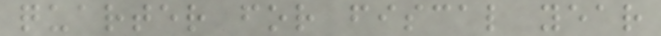quarter for fiscal year
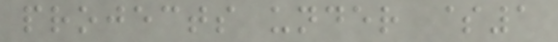projects under $1
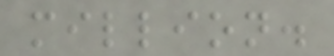million.
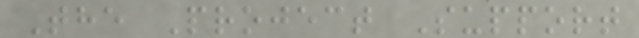The Project Support
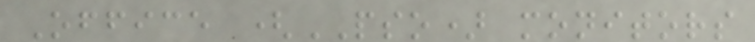Office (PSO) monitors
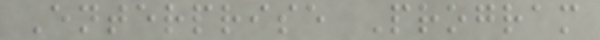Enterprise Program
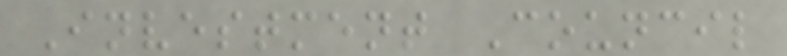Investment Council
